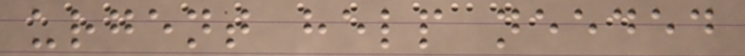urgent help needed
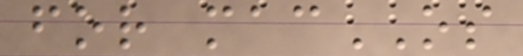for macOS
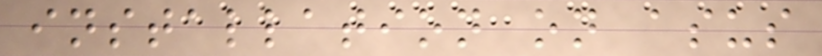installation on asus
